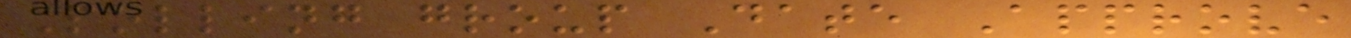Polling group Date Approve
